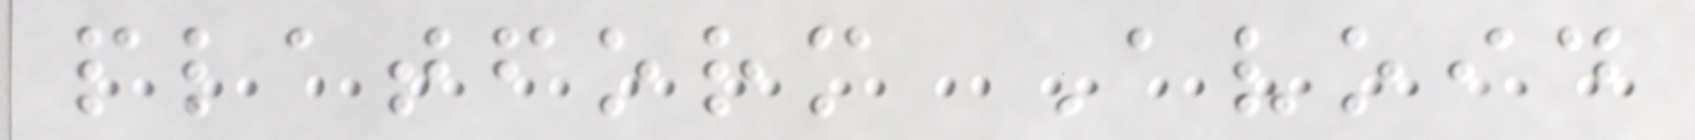platform Avoid
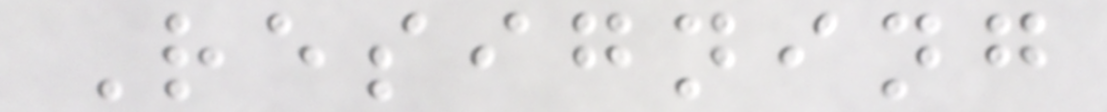Resigning
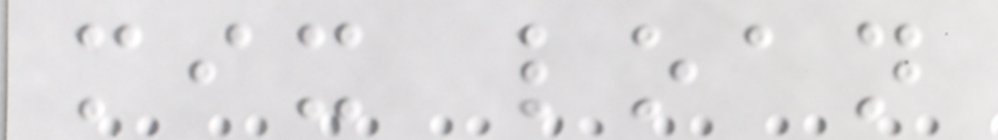mix loan
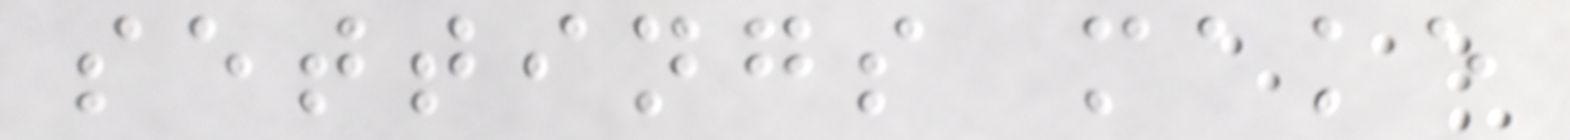settings make
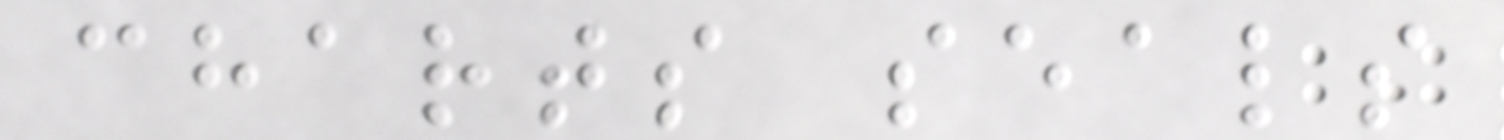charts seals
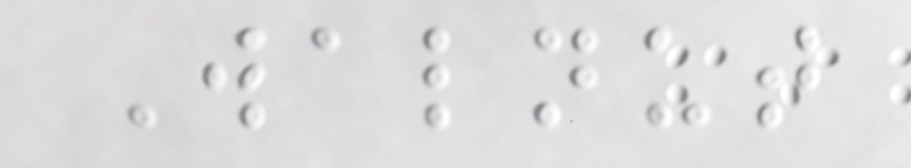Walnut
